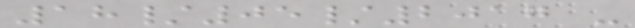18/05/2017 -
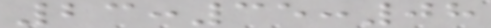23:35:08
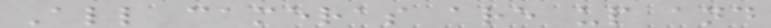All cameras are up and
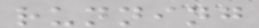running
